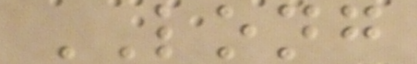LONG
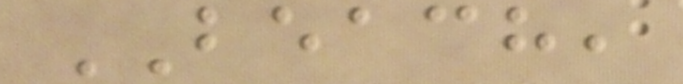BEACH,
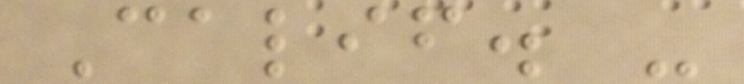Calif. -
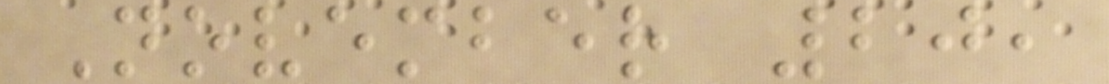November 20,
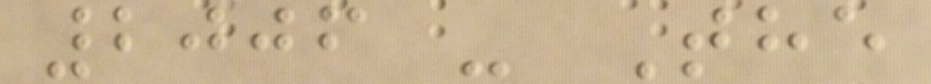2006 - The
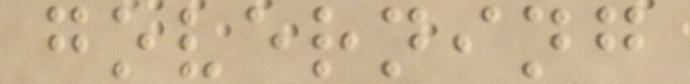governing
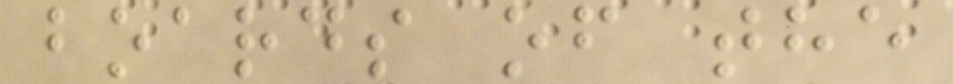boards of the
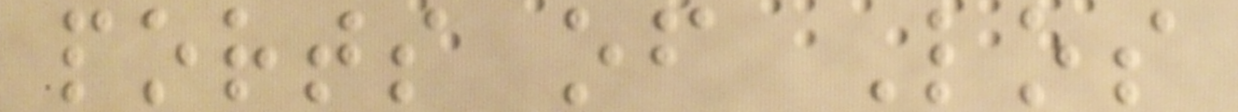ports of Los
